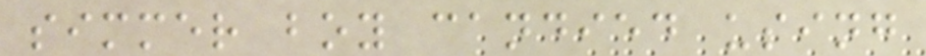simmer boy candied using
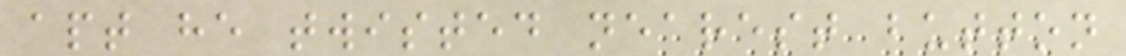apt he twisted nearest button
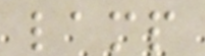lamp
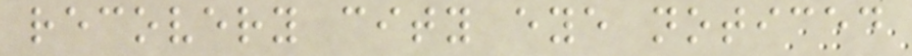recovery city eye noticed
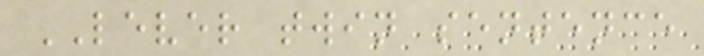LEVER twin sentence
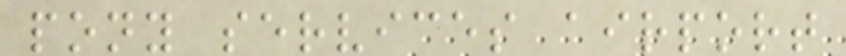pony services airport
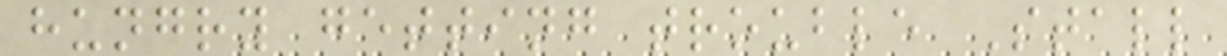hungry getting trouble Stall
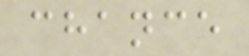chance
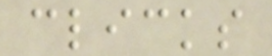clicks
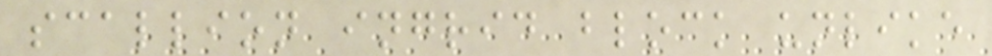scallion ingrid block unlike
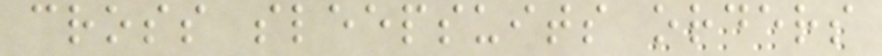cross sleepsuits orders
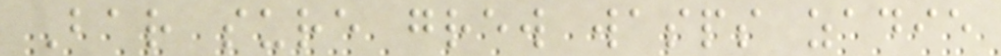Bar sure grew wasps zadie
